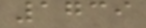1739
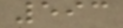593
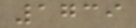1739
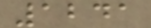1241
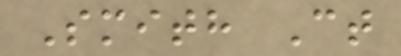Smith Ct
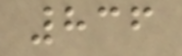836
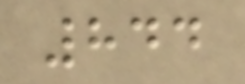844
